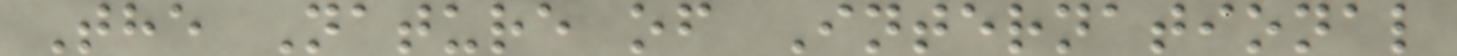The Nature of International
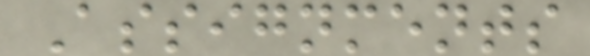Assignments
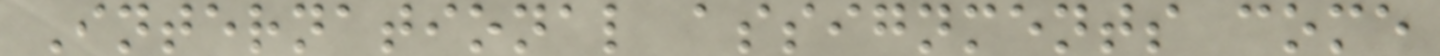International assignments come
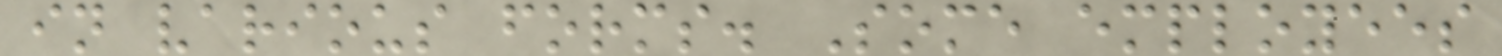in various forms. Some employees
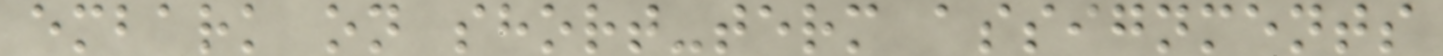embark on short-term assignments
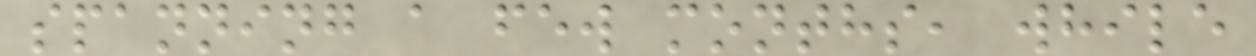spanning a few months, while
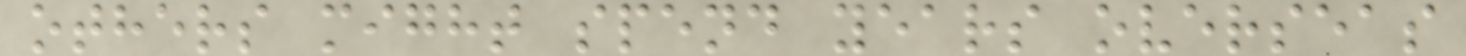others might spend years overseas
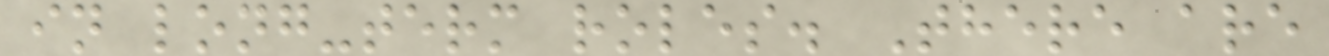in long-term roles. There are
